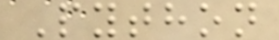Python
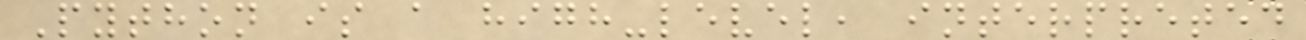Python is a high-level, interpreted
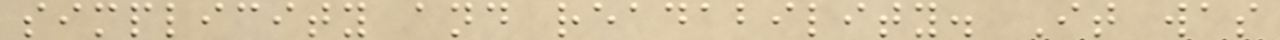simplicity and readability. It was
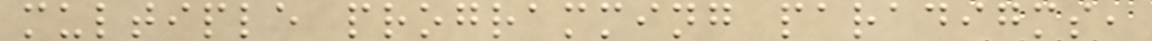multiple programming paradigms,
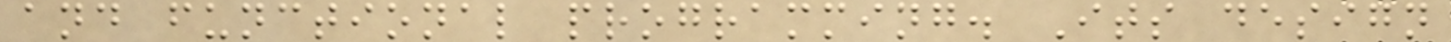and functional programming. Its design
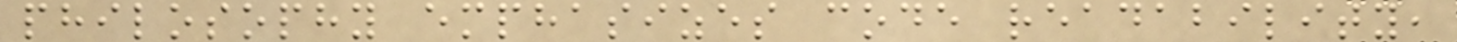philosophy emphasizes code readability,
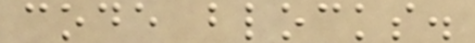code blocks.
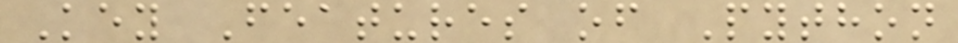Key Features of Python
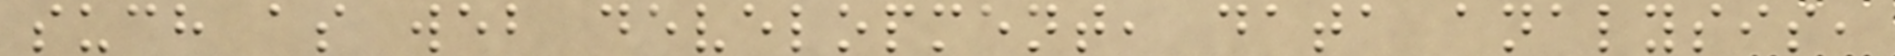such as web development, data analysis,
